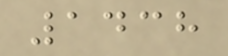1438
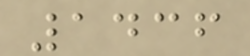1436
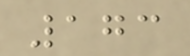173
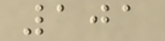101
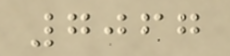7067
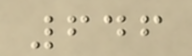646
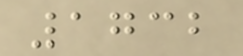1732
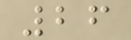26
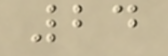24
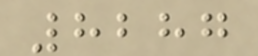8287
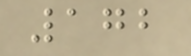172
